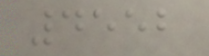4552
